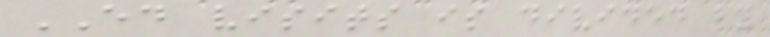ED visits is divided by
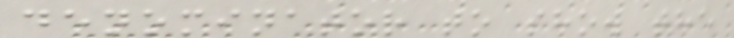denominator to show the
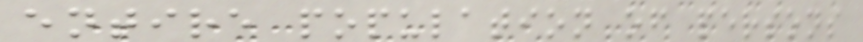entire population of persons
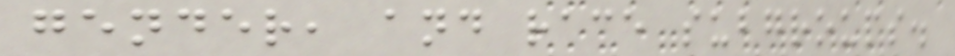gender, and race subgroups.
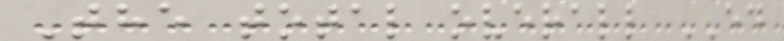The total overall ED
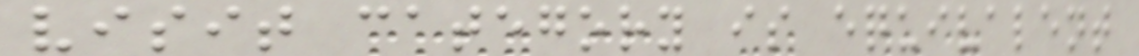visit category is equivalent
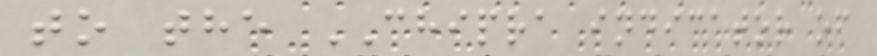to the CHIPRA indicator of
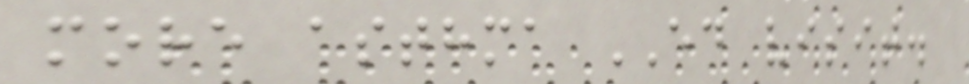more asthma ED visit.
